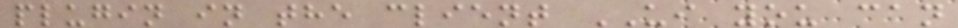plugin in the client UI you can
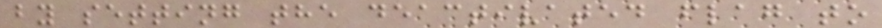by setting the deactivated flag to
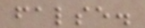false.
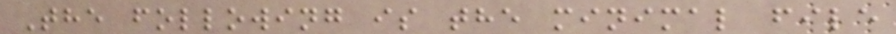The following is the minimal file
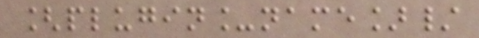[plugin_name]/
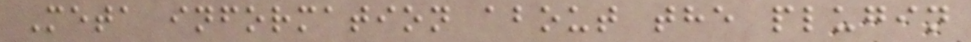Meta information about the plugin
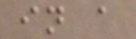in a
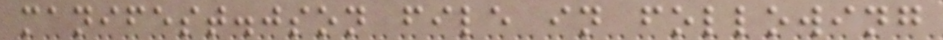manifest.json file in following
